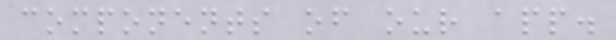components of our app.
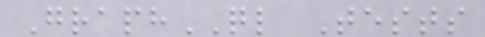GraphQL Tests
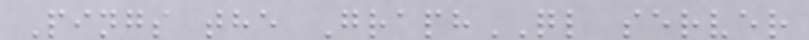Pings the GraphQL server
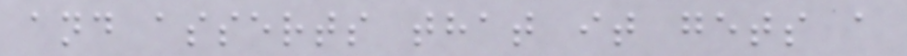and asserts that it gets a
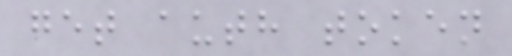get auth token
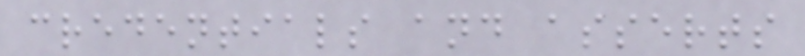credentials and asserts
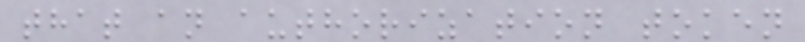that an authorization token
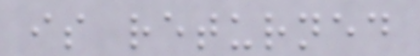is returned
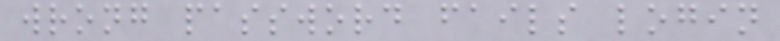wrong password fails login
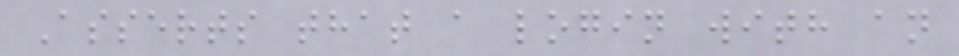Asserts that a login with an
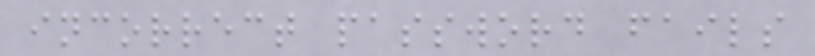incorrect password fails
